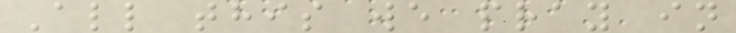All this we pray in
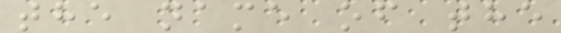the name of the
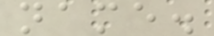name.
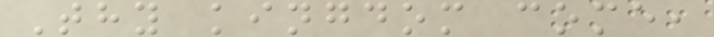Thy kingdom come,
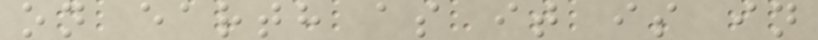on earth as it is in
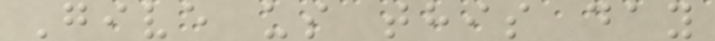Give us this day
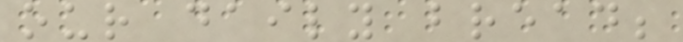our daily bread;
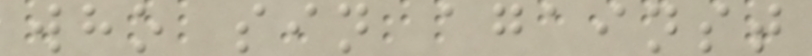who sin against
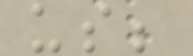us;
